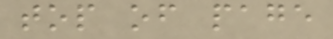top of page
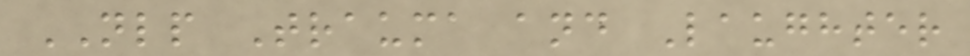NLP Trauma and Laughter
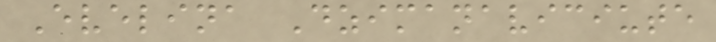Evelina Dzimanaviciute
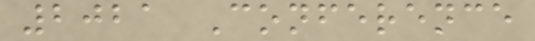2021 Conference
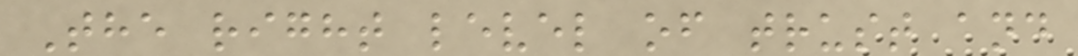The right level of trust and
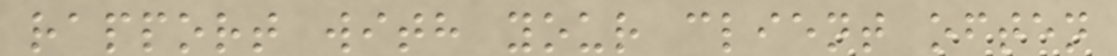rapport with your client often
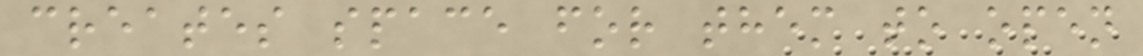creates space for them to open
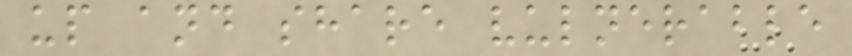up and share vulnerable
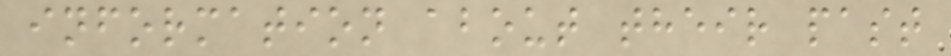information about their past
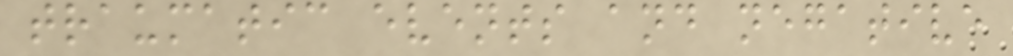traumatic events and negative
